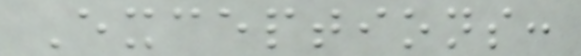Exceptions:
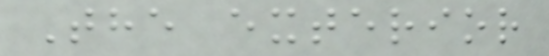The exterior
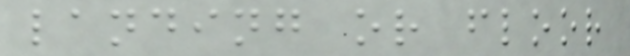landing or floor
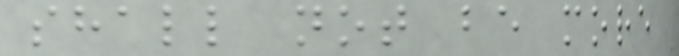shall not be more
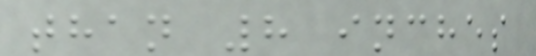than 8 inches
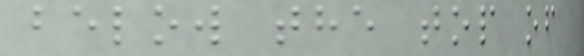below the top of
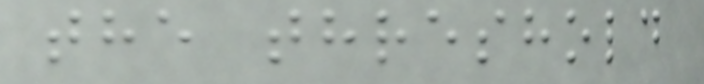the threshold
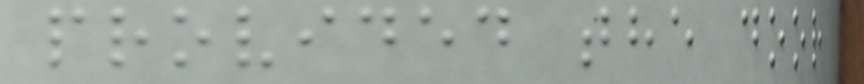provided the door
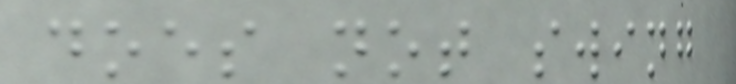does not swing
